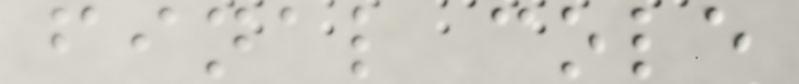final cole
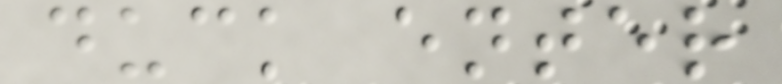duck enter
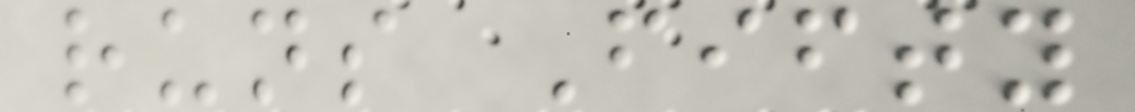runs Fifty
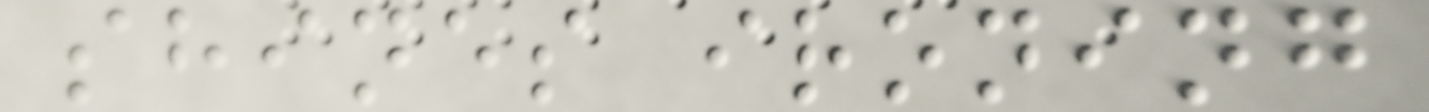shines ironing
